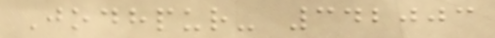Jodhpur- 342003
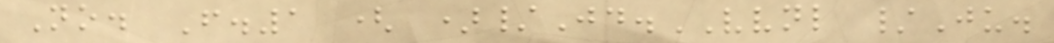No. F.1 ( )/Jd.VVNL /Ju.
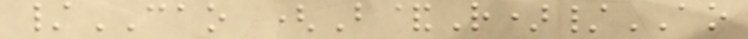/CAO (B&R)/AO
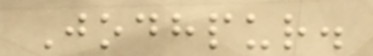Jodhpur.
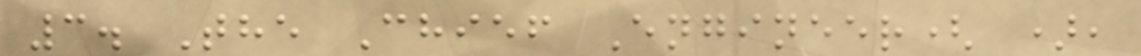3. The Chief Engineer( ),
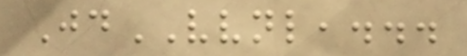JdVVNL,...
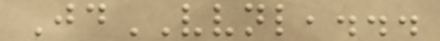JdVVNL,...
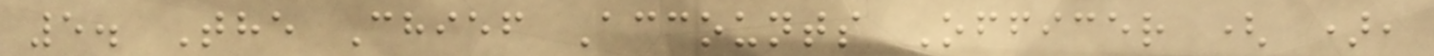5. The Chief Accounts Officer ( ),
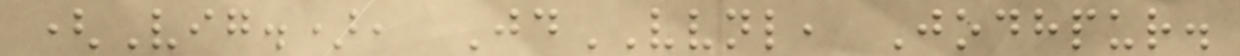(Vig.), JdVVNL, Jodhpur.
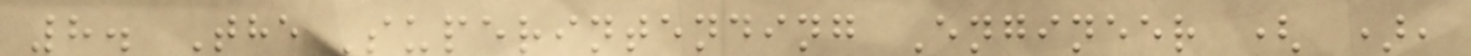8. The Superintending Engineer ( ),
